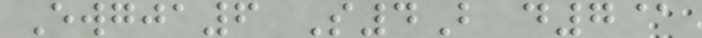Ewgja6 S4B d7@
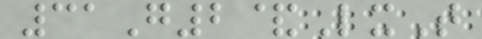31G2&LxT
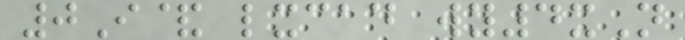0I& lxcad wy4xN
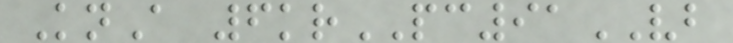KnA 6krPC91VB
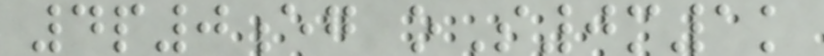4p0eg oS0m1k
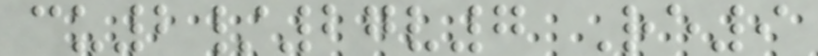cu2/27v7 Re9
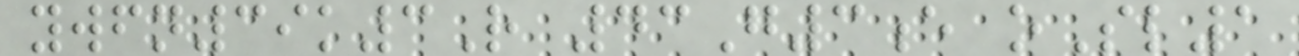ywfn39k3R 43G3e oSl1
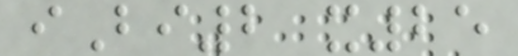iBi2 x25
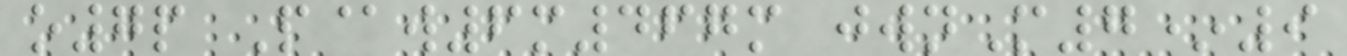o7p P@w6m467m jwnM7*9
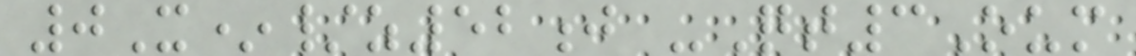0X*/z52j -Qt3Oum
